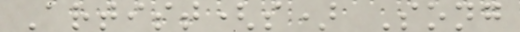Artist(s) Song
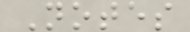Notes
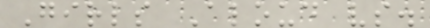Girls Aloud vs.
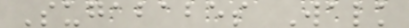Sugababes Walk
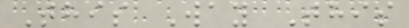This Way This
